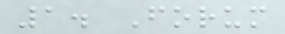1. Forum
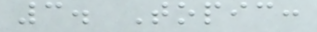3. Topic:
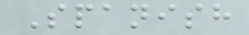Spanish
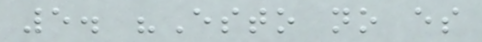5. "Esto no es
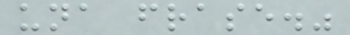una frase."
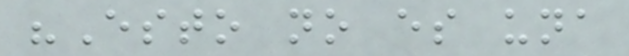"Esto no es una
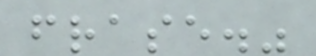frase."
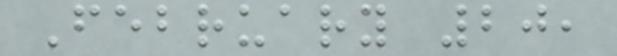February 20,
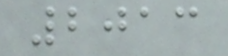2013
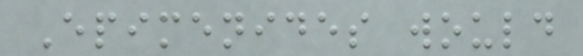Epimenides would
